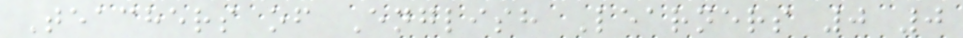Teachers of English Learners 0 0
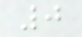0
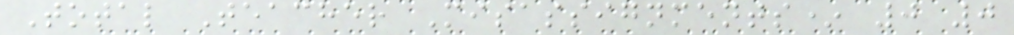Total Teacher Misassignments* 0 0
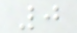0
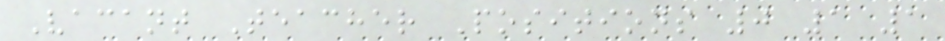Vacant Teacher Positions 0 1 1
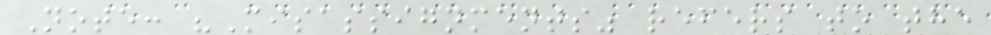Note: "Misassignments" refers to the
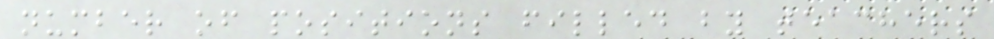number of positions filled by teachers
